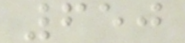650
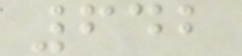642
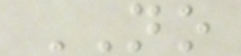NO
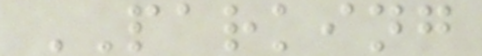PARKING
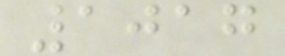1017
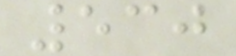530
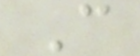C
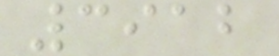3912
